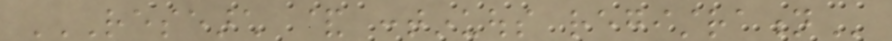RESEARCH & CONTINUOUS REGISTRATION
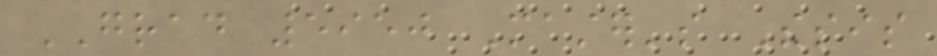GRAD 5950 Master's Thesis
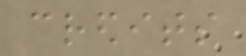credits
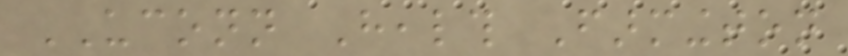UCONN Health Farmington
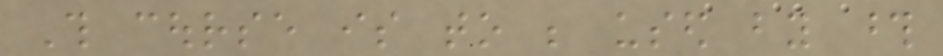This course is to be used by those
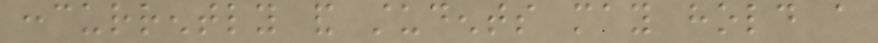concurrently and students may hold a
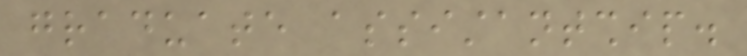graduate assistantship.
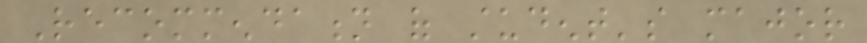Recommendation of student's major
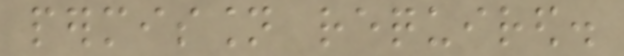permission required.
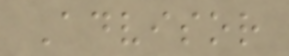Advisor
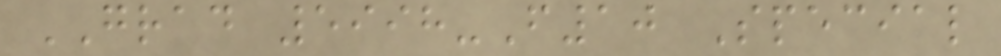GRAD 5998-F10 Special
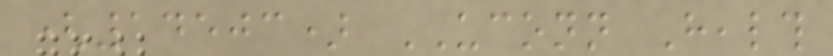(14503) UCONN Health
